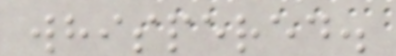whispered.
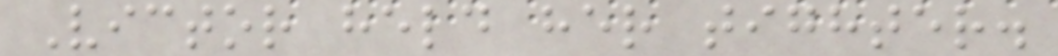Victor held her tighter.
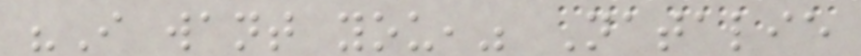"I want you," Natalie
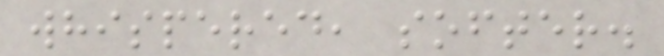whispered, softer.
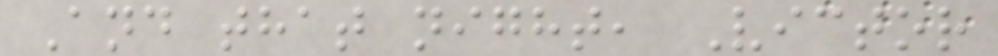And that night, Victor
